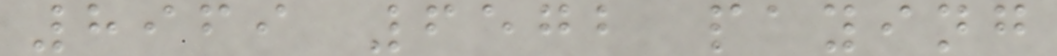8969 6572 paying
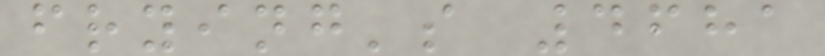frying's 4681
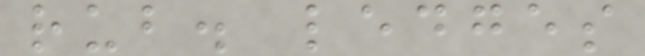rub. ledges
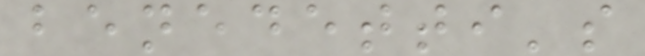benedetti's
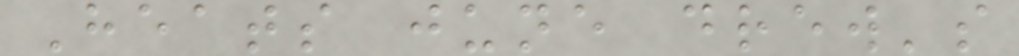Heats june drew's
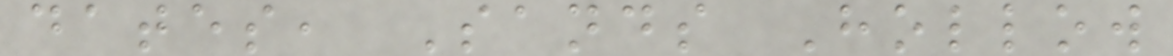dates, Sands Hollow
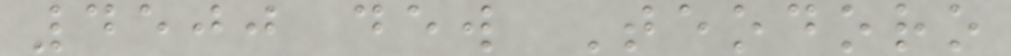4500 dew Teodoro
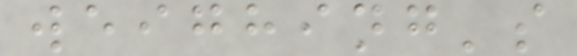weighing's
